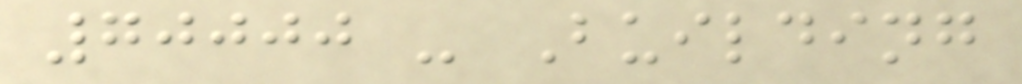70000 - Building
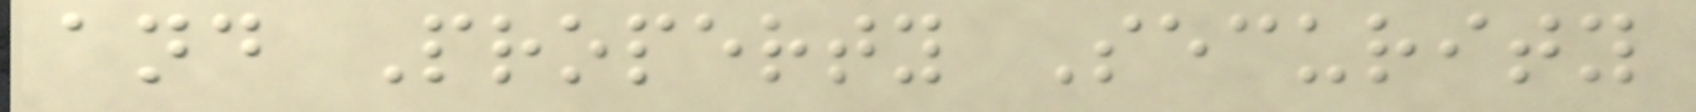and Property Security
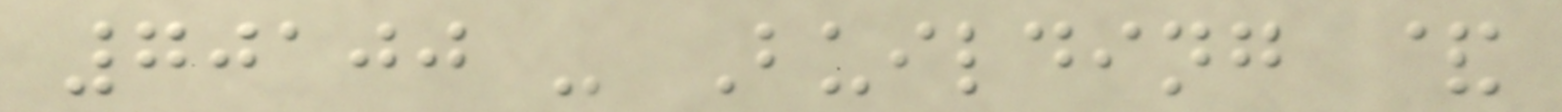70100 - Building &
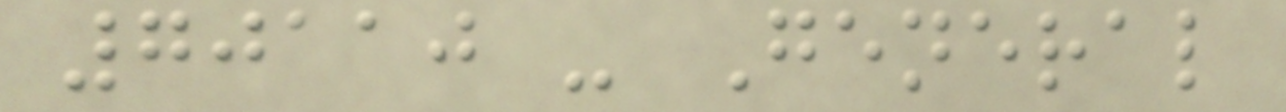70110 - General
